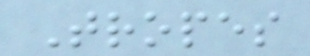Tropes
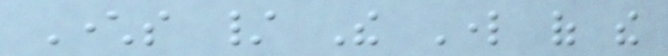Characters / The Lord of the
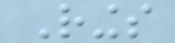Rings
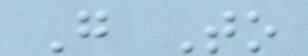Go To
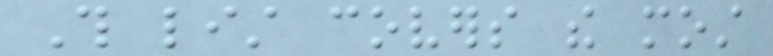This list covers the most
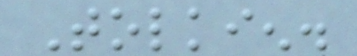Tolkien.
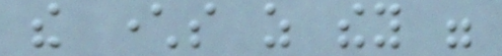the characters as they were
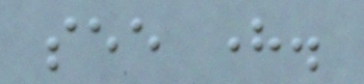see here.
